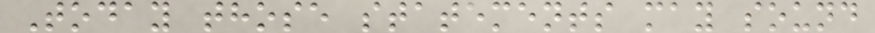Today those statements may sound
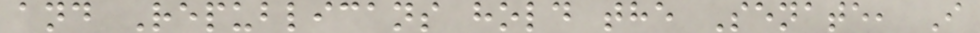and Republicans hold the Senate, I
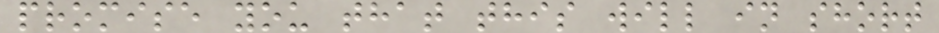promise you that this will in short
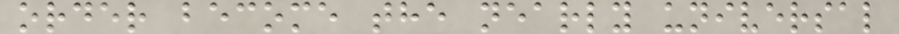order become the nearly universal
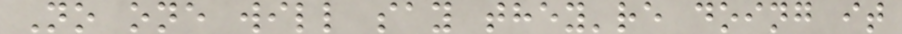No one will say they're doing it
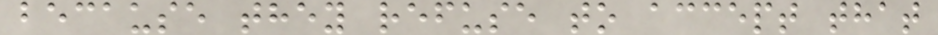because they refuse to accept that
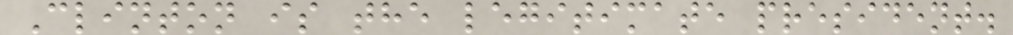Clinton is the legitimate president.
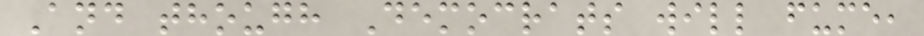And though Democrats will fume,
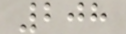208
